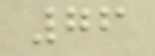76
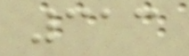313
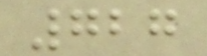727
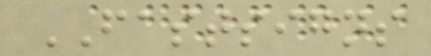FASTSIGNS
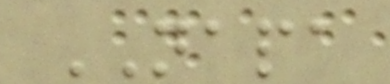NAPA
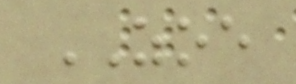ZOE
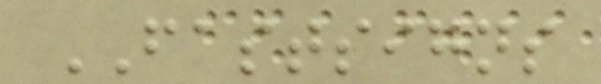FASTSIGNS
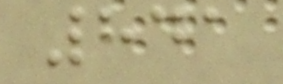841
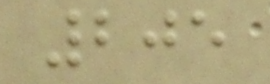205
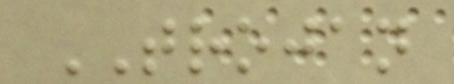TROJAN
